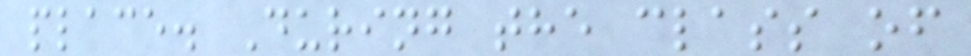place. During the class of
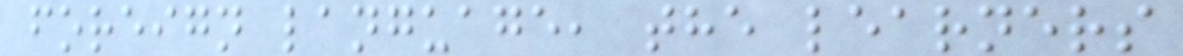foreign language, the learners
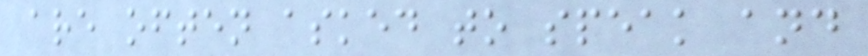are often asked to speak and
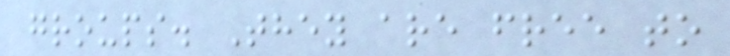groups. They are free to
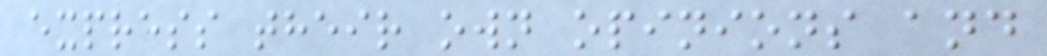express their own opinions and
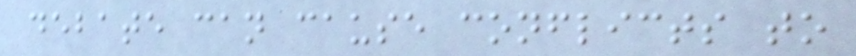debate can cause conflicts to
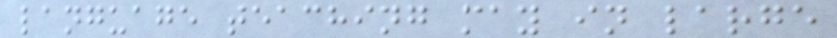language teaching may in large
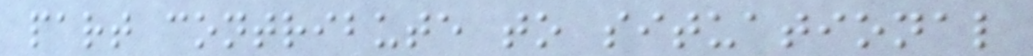part contribute to situational
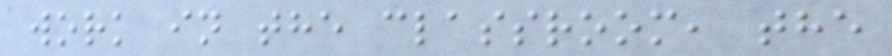work in the classroom, the
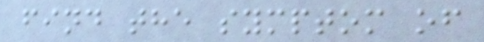find the symptom of
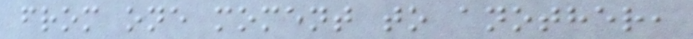from one moment to another,
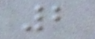2
